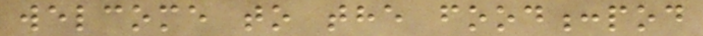welcome to the food:pod
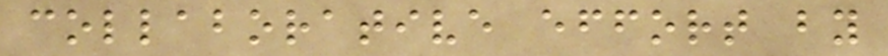collaborative effort by
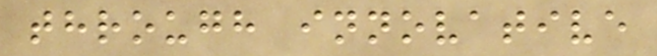through innovative
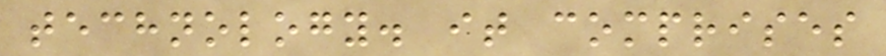technology. it comprises
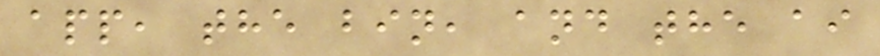app, the bin, and the ai
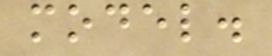model.
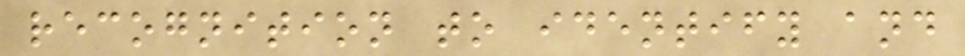recognition to identify and
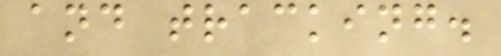and tracking.
